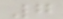7
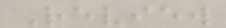Review
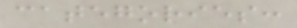categories:
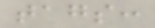tags:
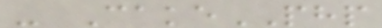- CakePHP
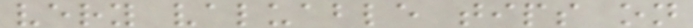very valuable tips on
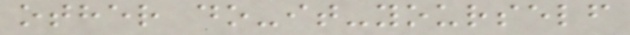other do-it-yourself
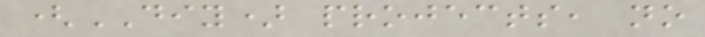(DIY) projects, no
